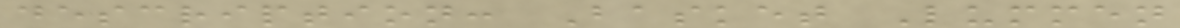description: Basket Lummen
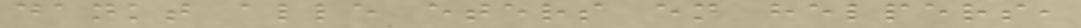dankt alle eters en helpers,
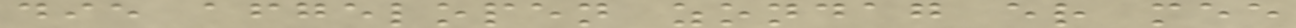die afgelopen zondag er mee
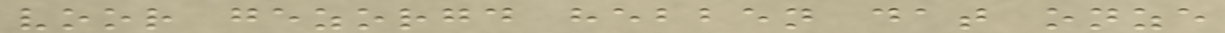voor gezorgd hebben dat onze
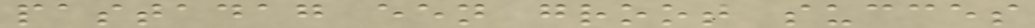pastadag een groot succes
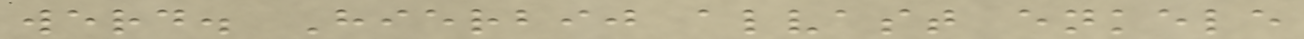werd. Hierbij alvast enkele
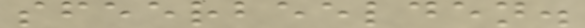sfeerbeelden.
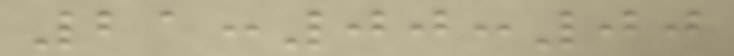21:00:00
